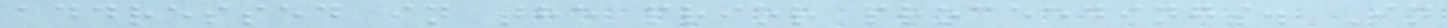addressed in the prior proceedings. In
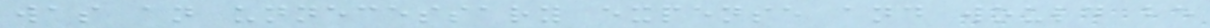was an unnecessary expense and would be
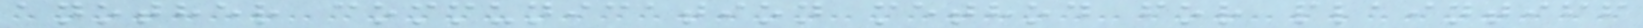another communication method for plaintiff
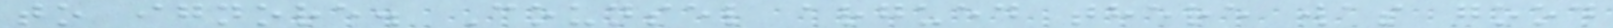to ignore. Counsel argued there was good
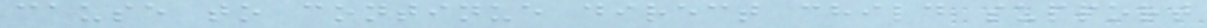cause to continue direct child support
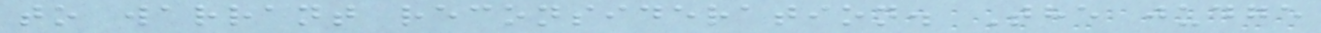to warrant reconsideration. The judge
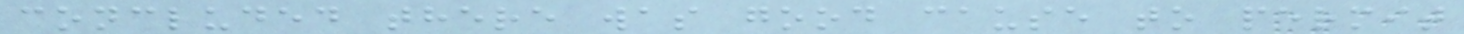concluded there was good cause to permit
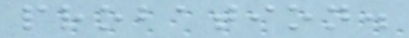probation.
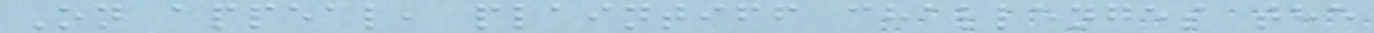On appeal, plaintiff challenges the
